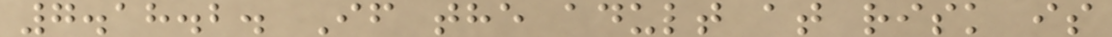7.18.2. If the adult at risk is
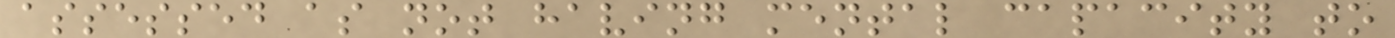assessed as not having mental capacity to
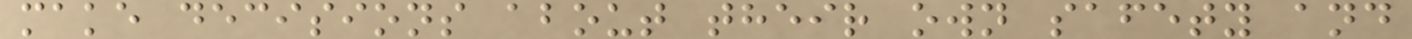make decisions about their own safety and
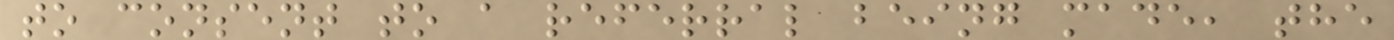to consent to a referral being made, the
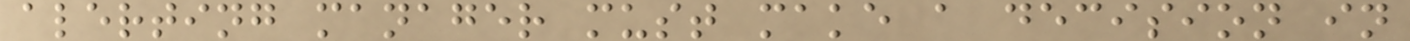alerting manager must make a decision in
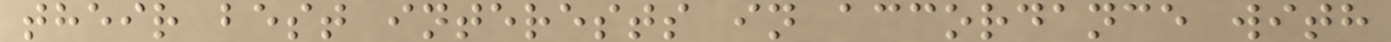their best interests in accordance with
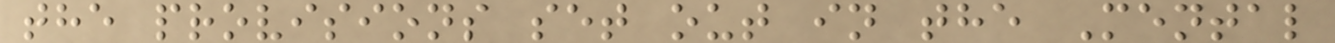the provisions set out in the Mental
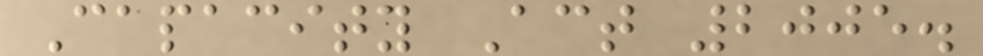Capacity Act 2005.
